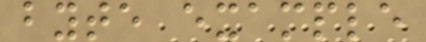byte example
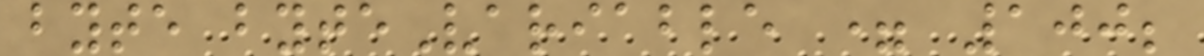byte byteVariable = 100;
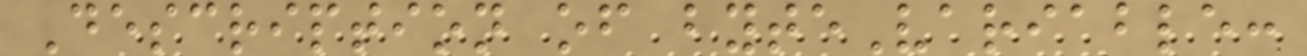Description of byteVariable:
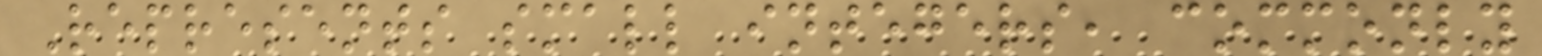Represents small integers, commonly
